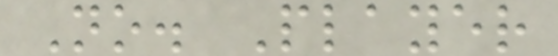No. Player
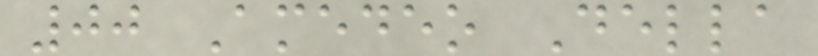00 Amedeo Della
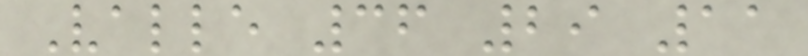Valle 36 29 11
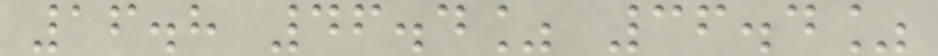16.8 46.4% 36.4%
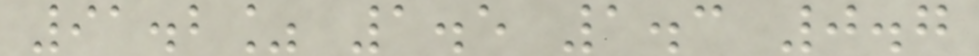91.2% 1.5 1.3 0.7
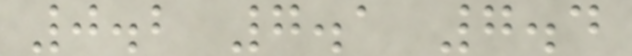0.2 7.1 7.4
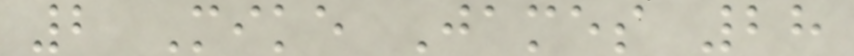2 Mike James 28
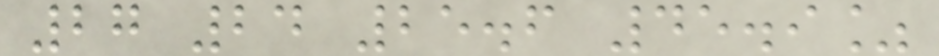27 24 25.6 45.9%
